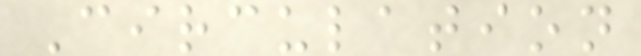Circulation
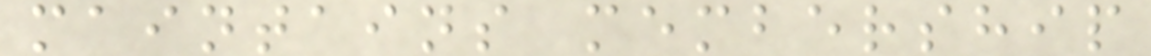maintains membership
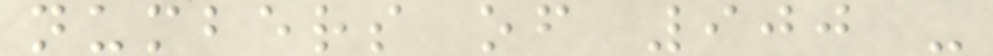numbers of 900 -
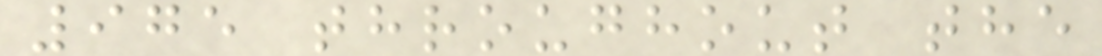975 throughout the
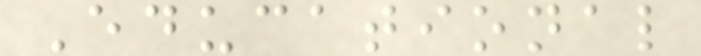Educational
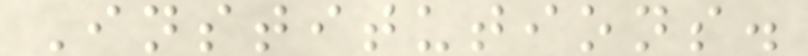Institutions.
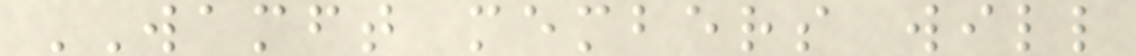WAMFT members will
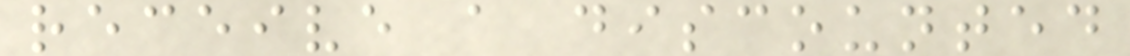receive a discounted
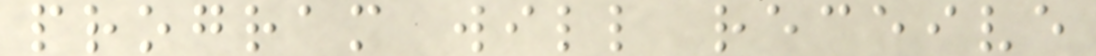program will receive
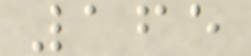165
